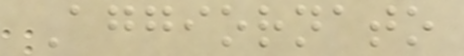Aggiornato
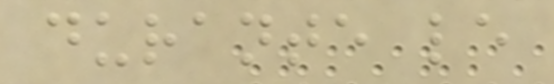durante le
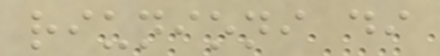riunioni di
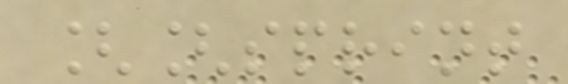[[sprint
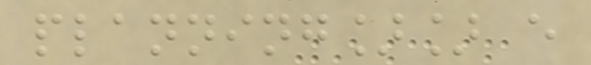planning]] e
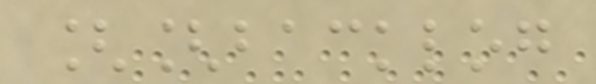[[backlog
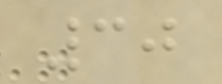30
